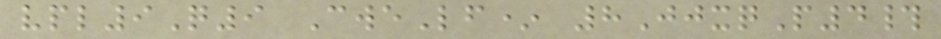vpl9Q9 CweLf* 8JjxqP4#
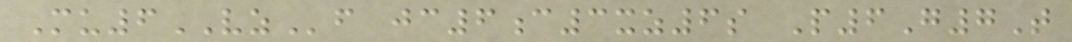Mu6VZf jc6c3xz6s P6G7T
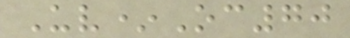Uv*Oc70
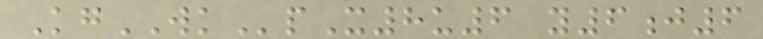KgWKpX8u6 y6j6
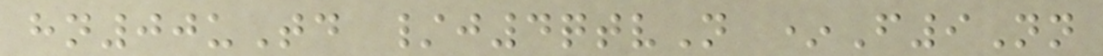hn00uTd /j4qtvN *F9Nn
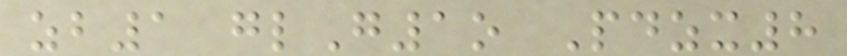zb1 glG1o Pdzx8
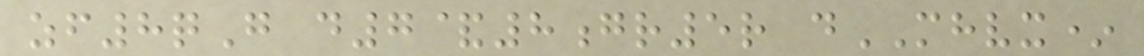zf8qG d7&8gr5r dMHVX*
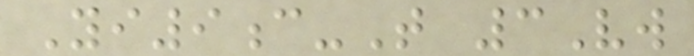Yi9c-T 3Vw
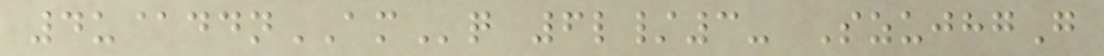4u@ddnAMq 6l/3- SzujhgG
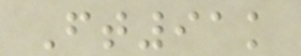Ft91k
